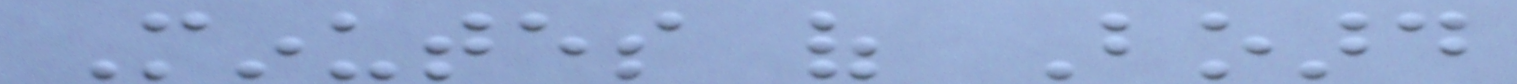Minutes of Board
